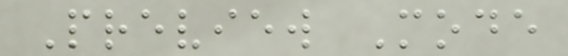Preview Mode
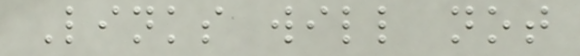Links will not
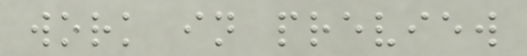work in preview
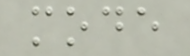mode
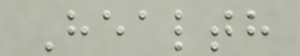Health
